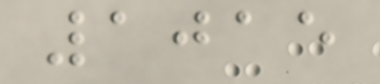1015
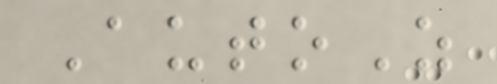AutoZ
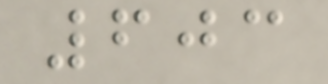603
